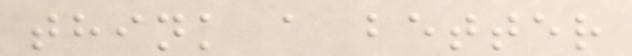think a better
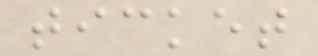ticket
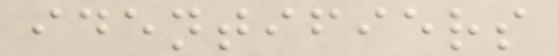identifiers
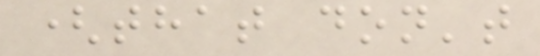(that don't
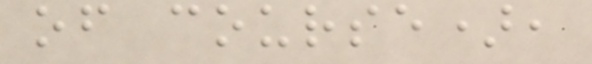of course),
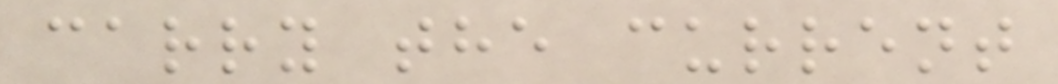carry the current
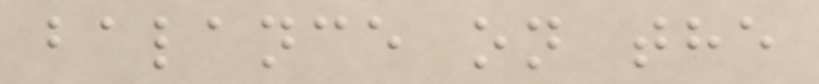balance on the
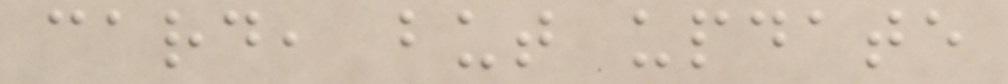card, but update
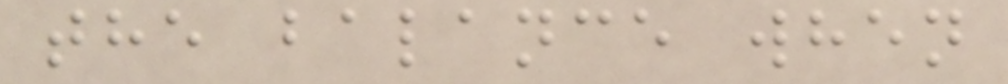the balance when
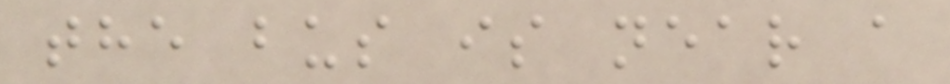the bus is near a
